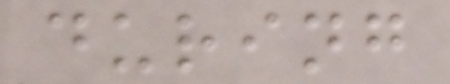during
